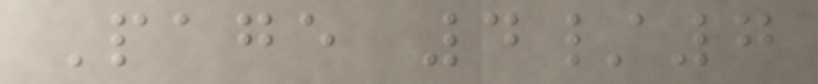Page 4/7
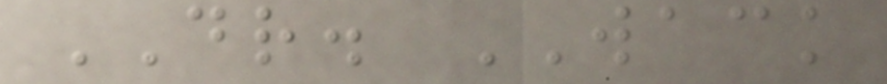DR. WACK
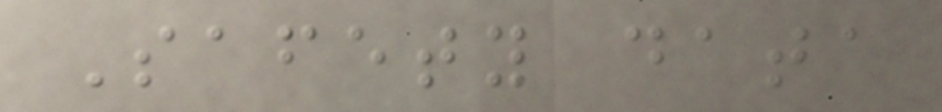Safety data
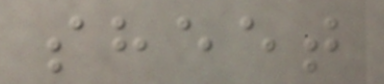sheet
